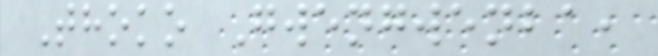Thoko Gwengwenba,
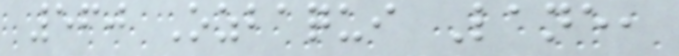560 Ozbaqui Lane,
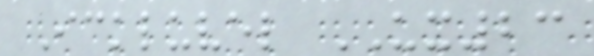Ickluvel UX23
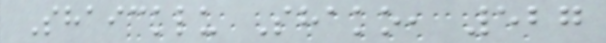Shaicklu Shako, 527
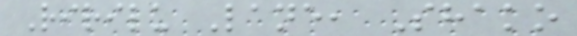Ririlu Lane, Shako
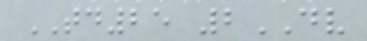TD25 2DV
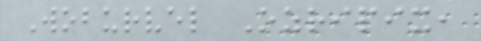Woburvel Ozripix,
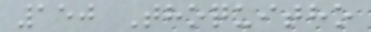150 Thoquitho
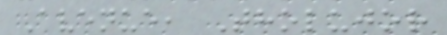Avenue, Tholujor
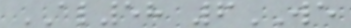AL58 6WE
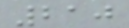210
